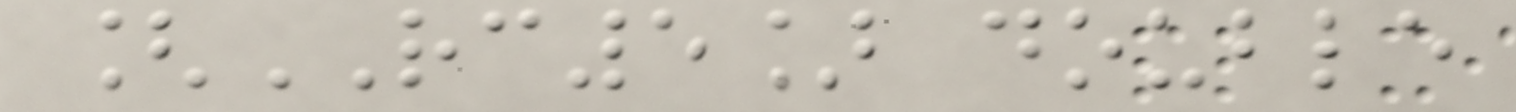[RC5] double
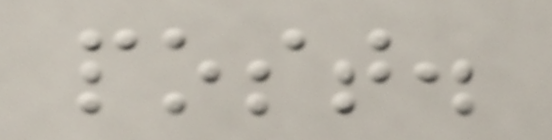post.
